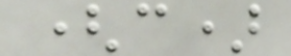(c)
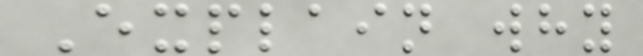Explain why
